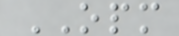OPM
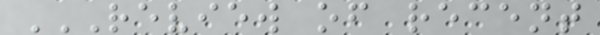REVIEW OF RECENT
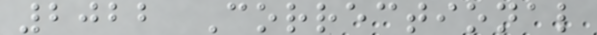2022 Correctional
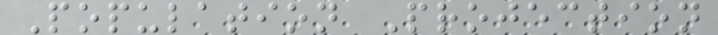Population Projection
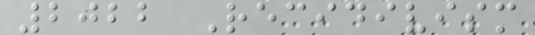2022 Recidivism
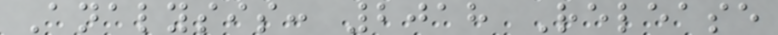Analysis: 2018 Release
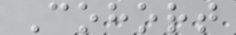Cohort
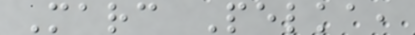Marc Pelka,
